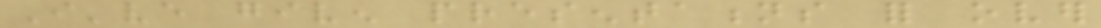I've given presentations for over
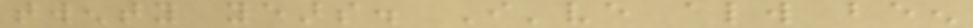twenty years. I've always been
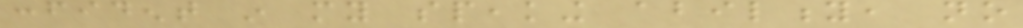confident in my speaking ability, no
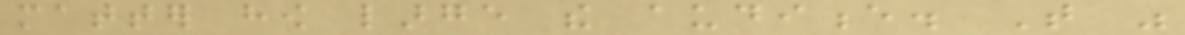matter how large the audience. That was
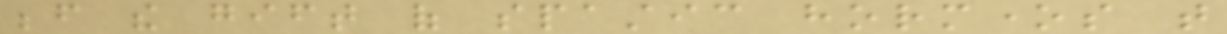before the gift of spastic hormones that
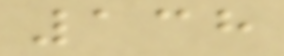138
